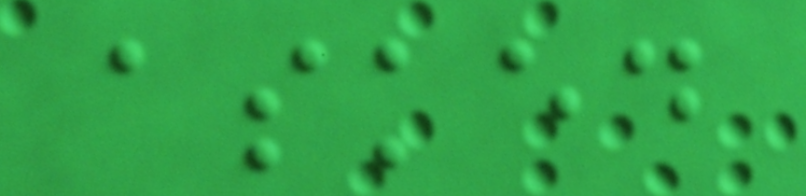asked
